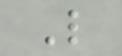L
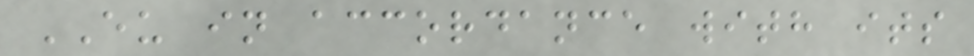EU in accordance with its
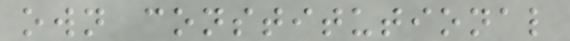own constitutional
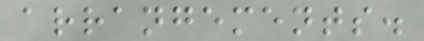arrangements.
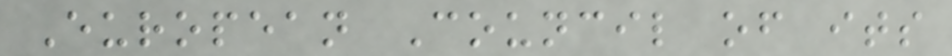European Council of its
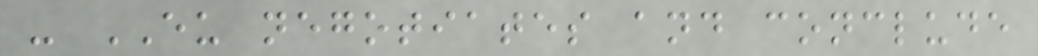- EU negotiates and conclude
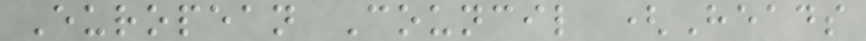European Council (Heads
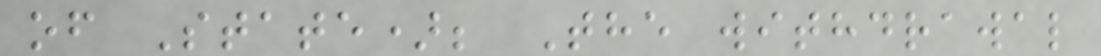of State); The withdrawal
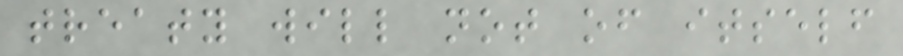treaty will not of itself
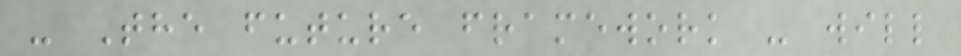- The future framework - will
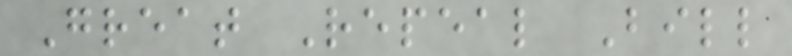Great Repeal Bill
